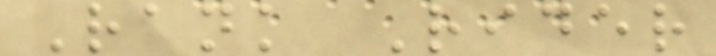Rank Rider
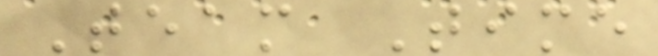Team Time
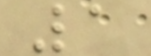1
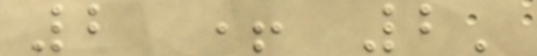2 + 2'
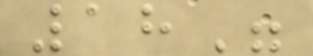18"
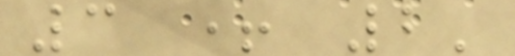3 + 2'
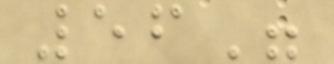56"
